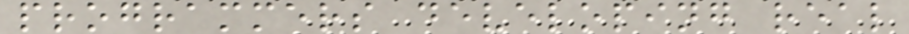programmers developing real
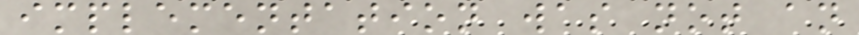implementation was not an
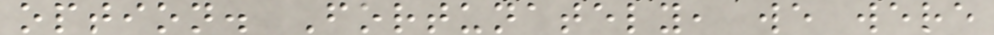option. Fortunately, we were
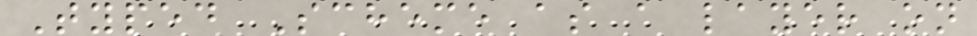Typed Scheme as a layer on
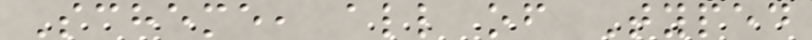Scheme, all of Typed
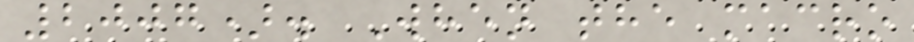2007). When the macro
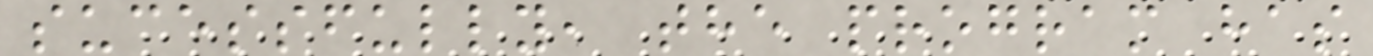sucessfully, the program has
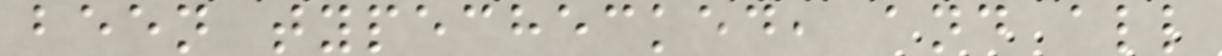been typechecked, and all
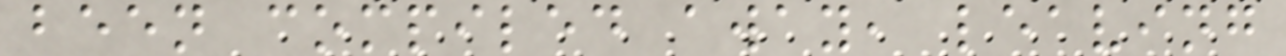been compiled away, leaving
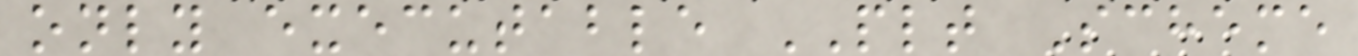only executable PLT Scheme
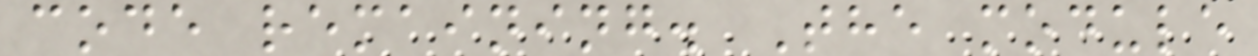code remaining. The module
